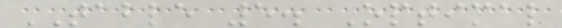TABLE 5. Optimal
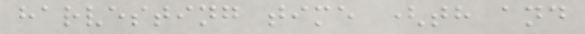harvesting time (th and
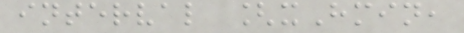interval [xHmin,
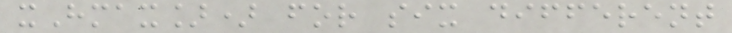xHmax]) for six different
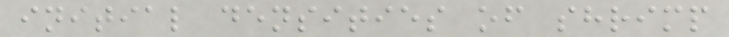initial densities of shrimp
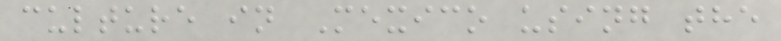culture in Mexico using the
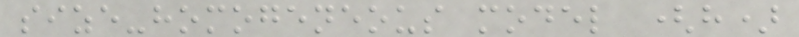size-homogeneous model (h)
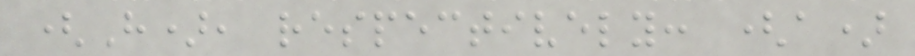(H), respectively: (a)
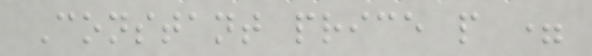Constant price p =
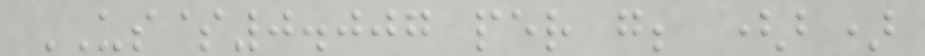US$0.007 per g; (b)
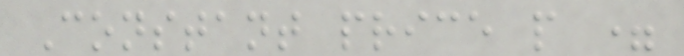Constant price p =
